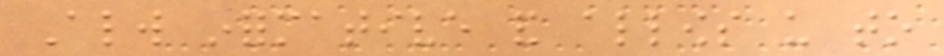Always informative and allows us to
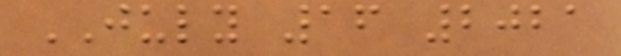JULY 16 2021
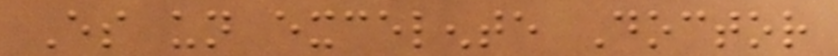Es un excelente Doctor
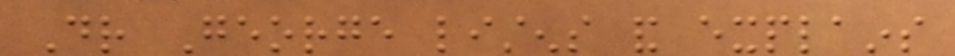Dr George listens and explains
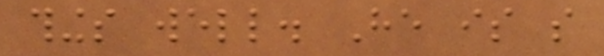things well. He is so
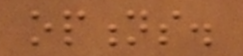options.
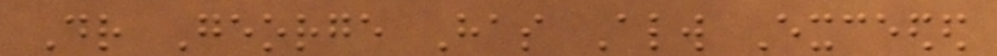Dr George Has Always Exceeded
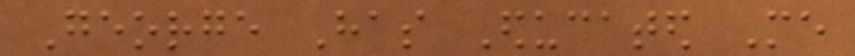George Has Educated Me
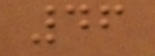46
